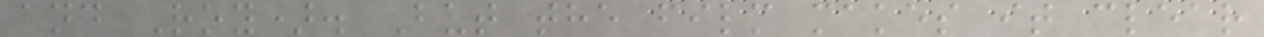and Roy). But the film makes it clear
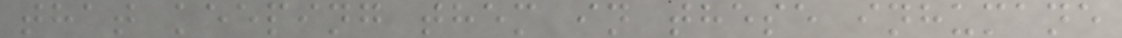that keeping them in these inhumane
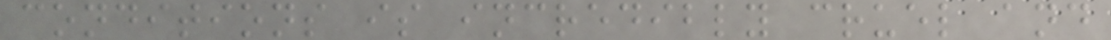conditions is incredibly cruel and
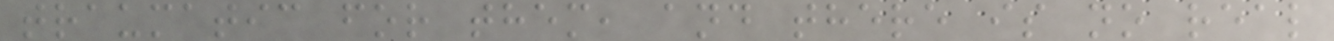traumatic for them, and there is no real
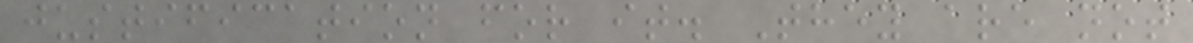justification for it. They are not
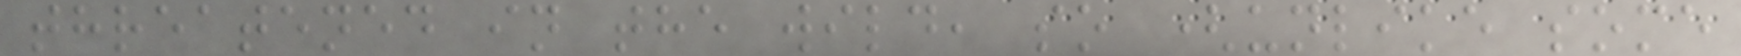threatened in the wild, so (unlike some
